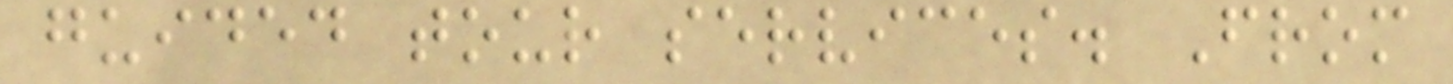guided tour services. From
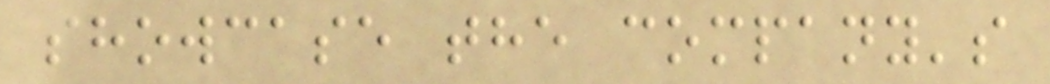showcase the company's
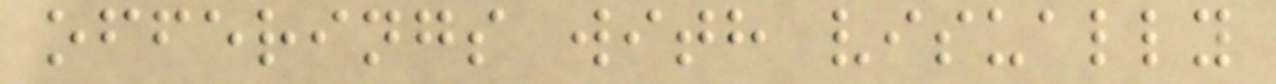offerings with visually
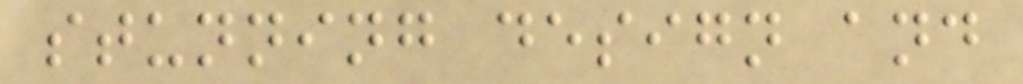stunning design and
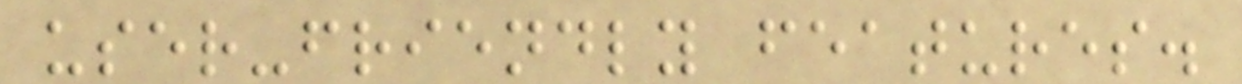user-friendly features.
